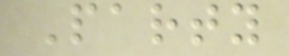Party
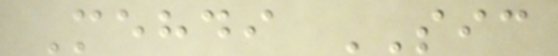Mehdi SIC
